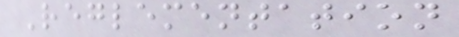Reglementation
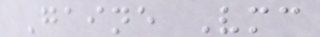Gaine Vmc
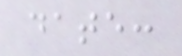date:
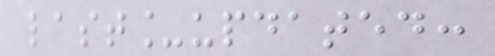last_updated:
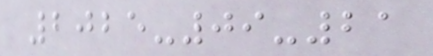2025-09-21
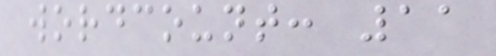wordcount: 11
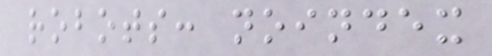robots: noindex
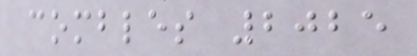combles 2025
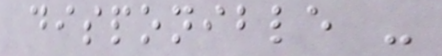disponible -
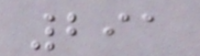291
